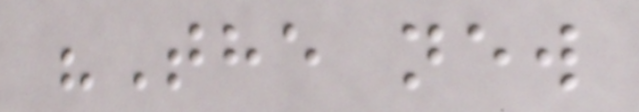"The new
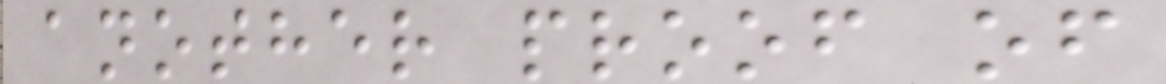another proof of
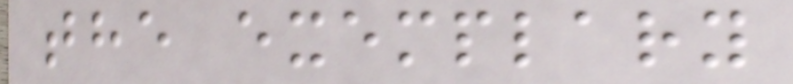the exemplary
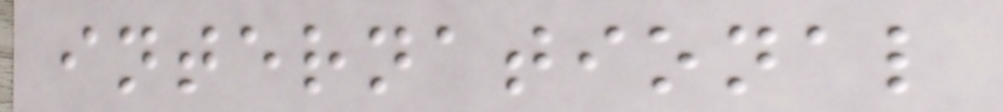international
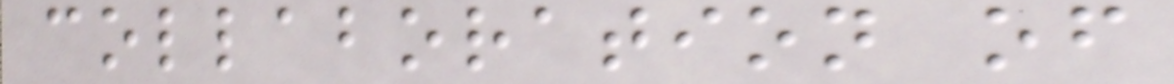collaboration of
